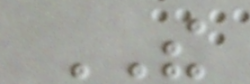THE
